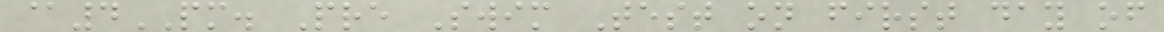@4PM. Pre Swim Test on first day of
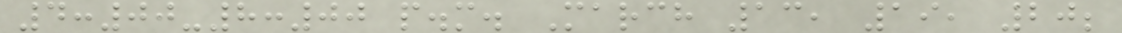4:00-8:00 p.m. March 13, 19, 20;
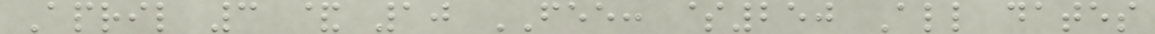April 3 & 10 FEE: $250 All dates
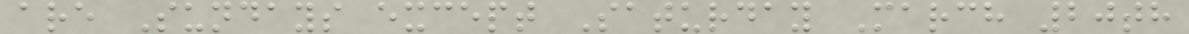are Sundays except Saturday March 20th
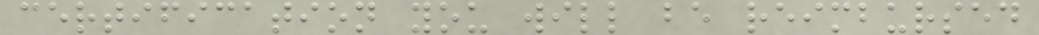certification you will be reimbursed
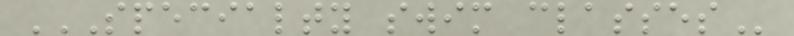SPECIALTY SWIM CLASSES
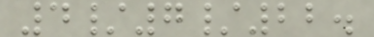4/7/22.
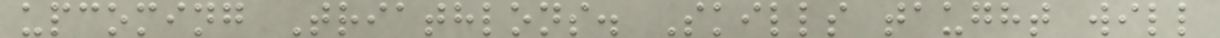upcoming Triathlons. Skills taught will
